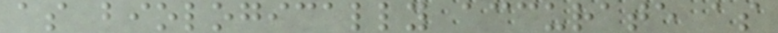as biologically accurate as
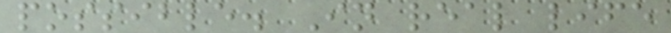possible. In real life
